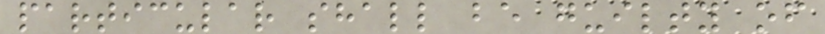particular shall be guilty of
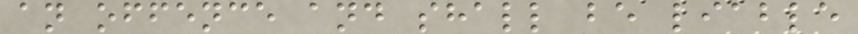an offence and shall be liable
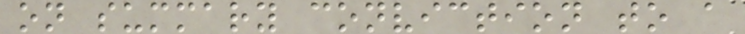on summary conviction to a
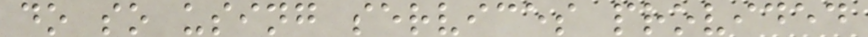do so using services provided
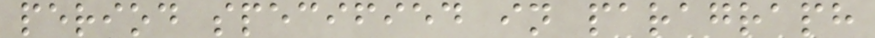period specified in paragraph
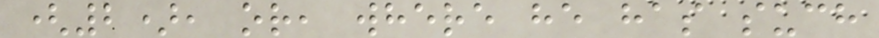(2), or, where he has such
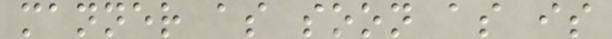manner as soon as is
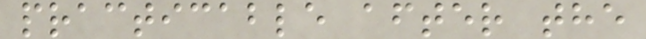practicable after the
